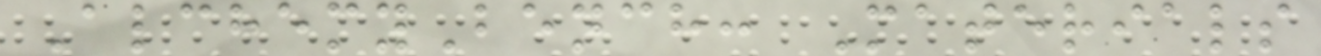AlchemyBench: Materials
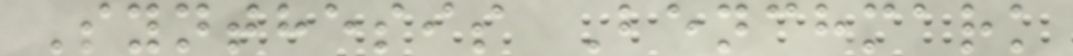Synthesis Benchmark
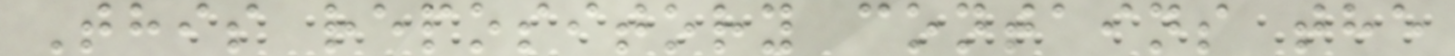This repository contains the
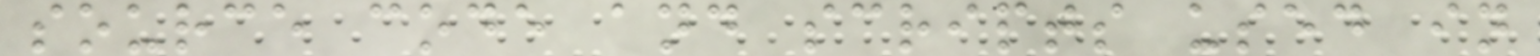source code and scripts used in
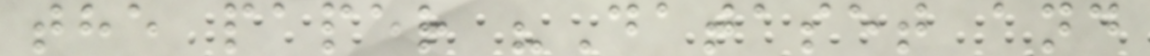the paper "Dataset and
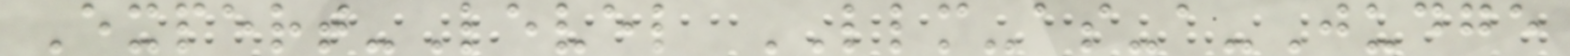Expert-Level LLM-as-a-Judge
